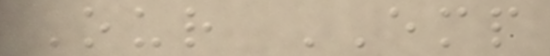Our EMP
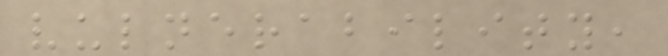vulnerability,
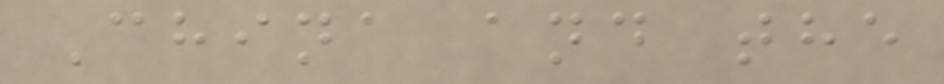China and the
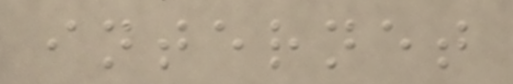internet
